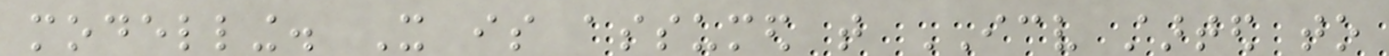modelling. It is assumed that ICV started to
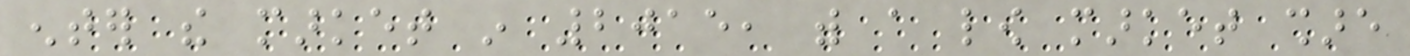enter the market in 2015, with a low market share
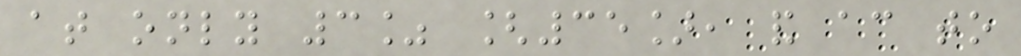at only 3% [35], and according to
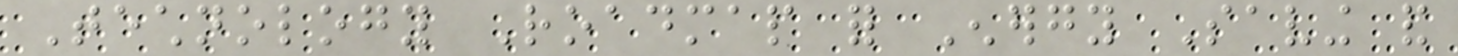Technology Roadmap for Energy Saving and
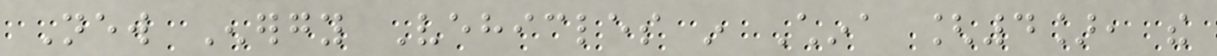New Energy Vehicles in China [4], the
